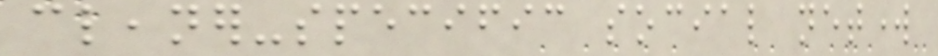cleaner-specific social network
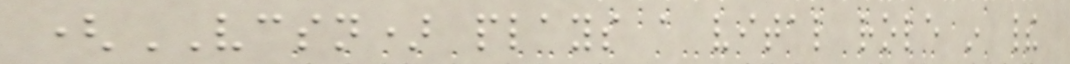(VCSN) plays a vital role in their
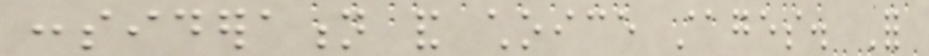consideration and choice stages. For
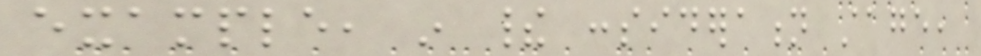example, in their consideration stage,
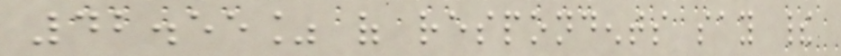42.55% of respondents say their
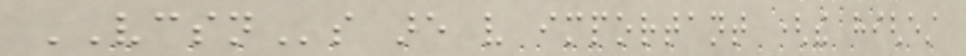VCSNs are very important (the highest
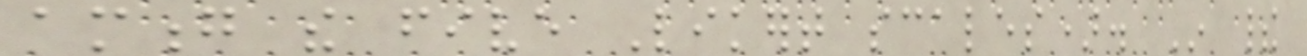among the five Likert scales). In their
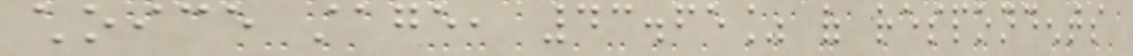choice stage, 43.65% of respondents
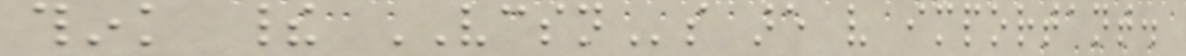think their VCSNs are very important.
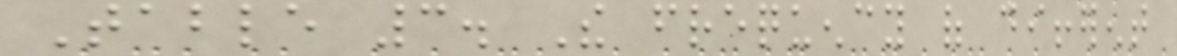Table 3. The frequency of different
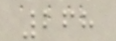268
